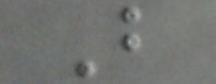B
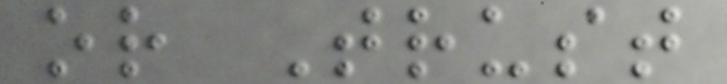or Trust
